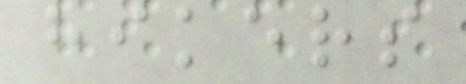hikers
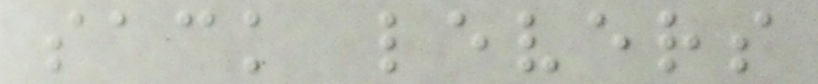sack levers
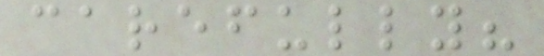carefully?
